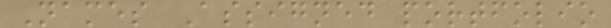Names Assigned portfolio
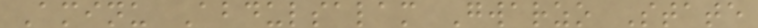Aminu Abdulsalam Gwarzo State
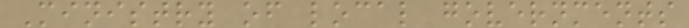Ministry of local governments
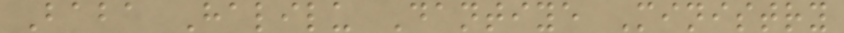Baba Halilu Dantiye Ministry
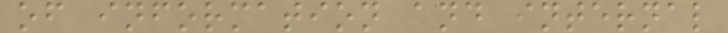of information and internal
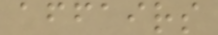affairs
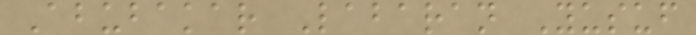Abubakar Labaran Yusuf
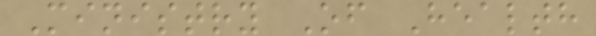Ministry Of Health
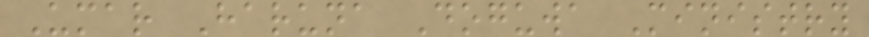Umar Haruna Doguwa Ministry
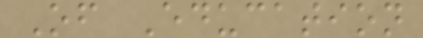Of Education
